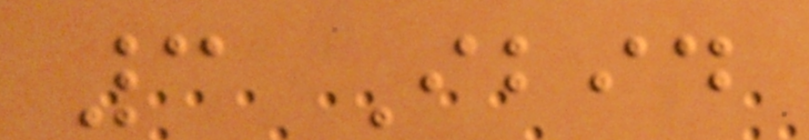3 Ibid
